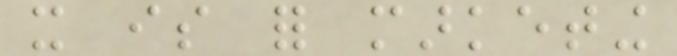it is for marketing
